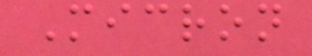Micron
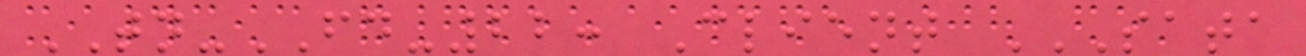TN-FD-22: Client SATA
